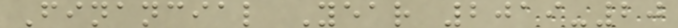Financial Year 2019-20
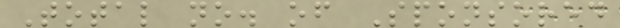Total no. of Sponsored
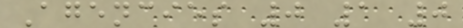Agencies 0 1 0
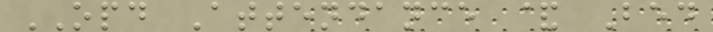OPD Attendance & Bed
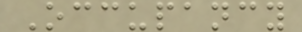Occupancy
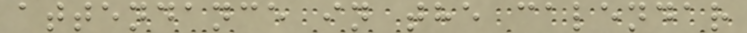attendance in the calendar
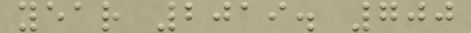year 2019. 700
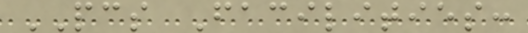PCS Facilities:
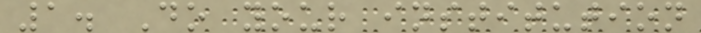1. Do your institution
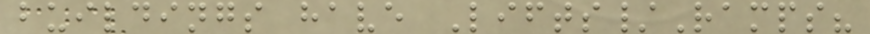buildings have Lifts/Ramps?
